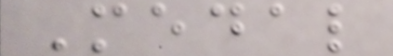Medal
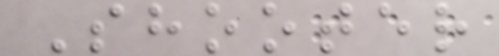Shooter
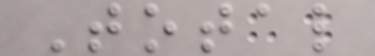Total
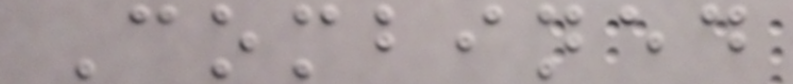Combined
